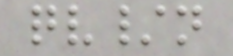qv/n
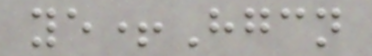ye+Hgcn
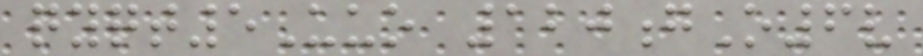qyqt5Uuo 120gO6v
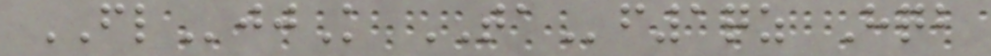FLjjK TAf1qz Hqb
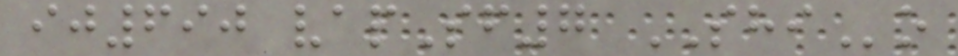ij690 vapSf7 SHIo
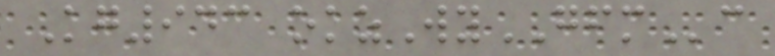Kg943 okzWyGFMc
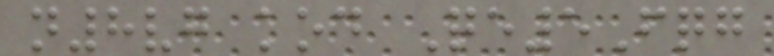n8vg kod Qe5Fqg
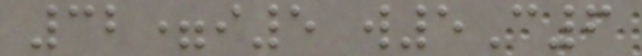32=i5 w5C6
